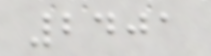2401
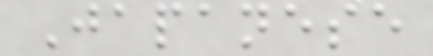Japanese
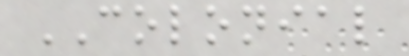COLONIAL
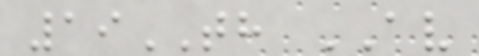19TH AV
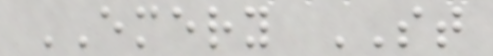EMERY ST
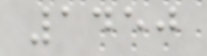1450
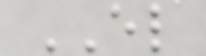EL
